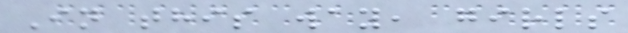In this way, girls
